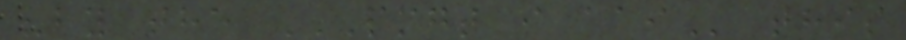"by the PMGT I AAI this
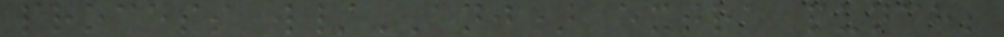process w/ANJ) extra punch;
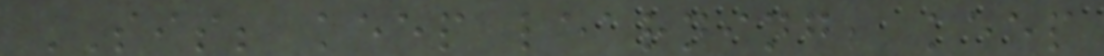SIS; keep learning, keep
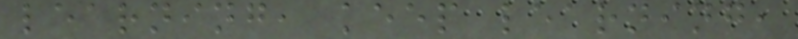learning, keep learning,
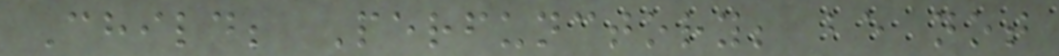Child; Perfunctory; be not
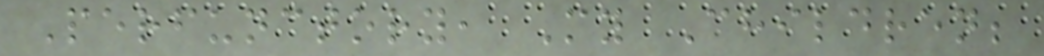Perfunctory, My Children;
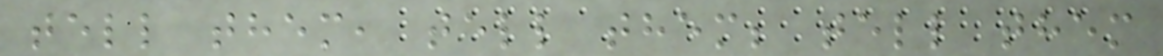tell them, tell them; tell them
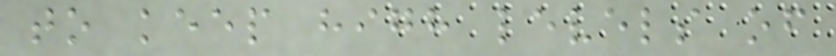to keep high levels of
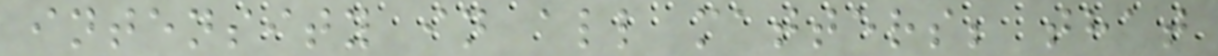intensity in all matters; that
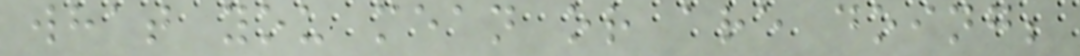what you mean or are doing;
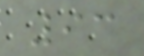93
